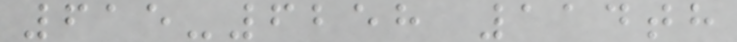615-6258 114th
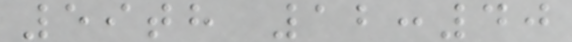59th 12:40
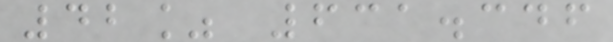42% 631.346
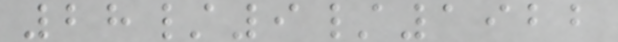28/9/1922
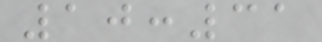10:31
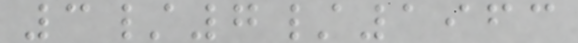3/7/1963
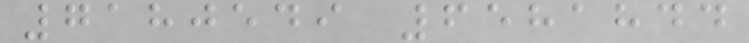7180549 6581844
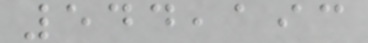544,193
